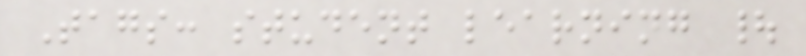Tags: student learning |
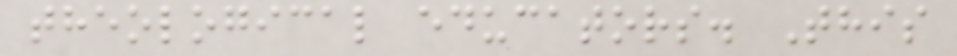theological educators. This
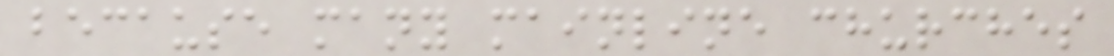because many mainline churches
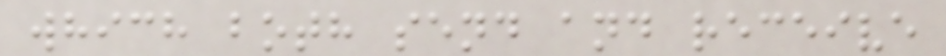which both send and receive
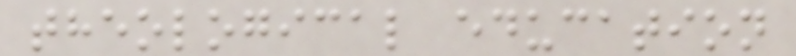theological education
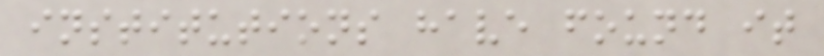institutions have found it
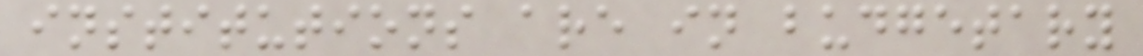institutions are in budgetary
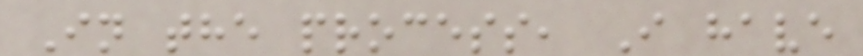In the process, I have
